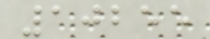10255
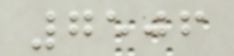7506
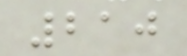210
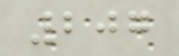207
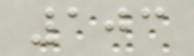103
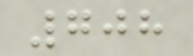708
